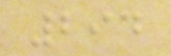294
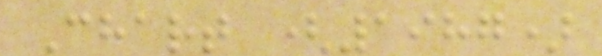Chart (1987)
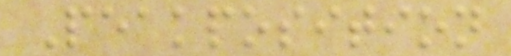Peakposition
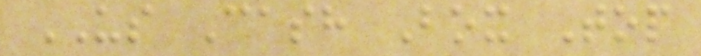US Cash Box Top
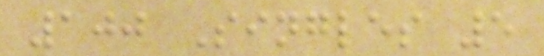100 Singles 5
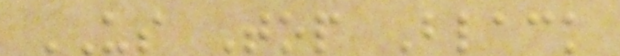US Top Black
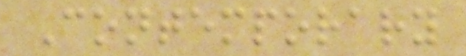Contemporary
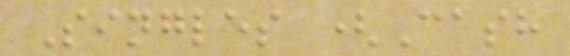Singles (Cash
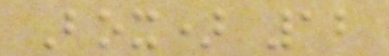Box) 12
